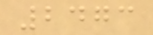2473
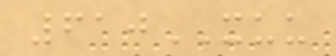610XUU
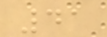41
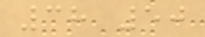38 50
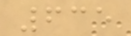635
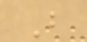B
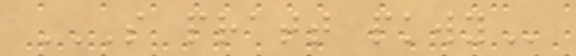S PRATT PKWY
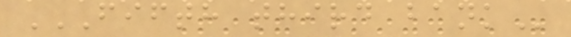FIFTH THIRD BANK
